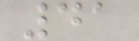41
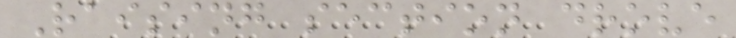Raising section drove
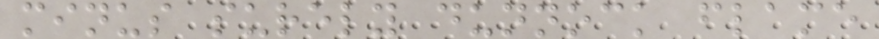minus surely dunnock flame
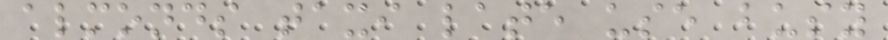almonds taxi late use busy
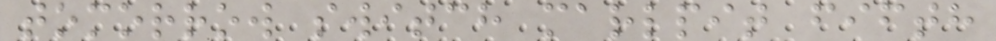tomorrow switch marlpit fifth
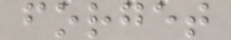forget
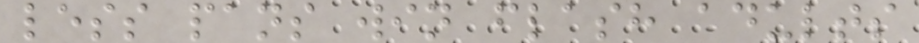less pans win flash adults
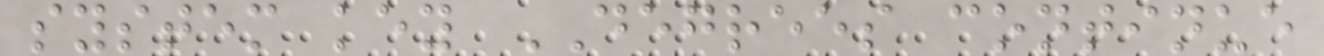system key DEGREES continue
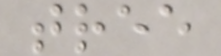tree
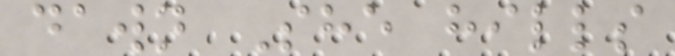dawn She hills
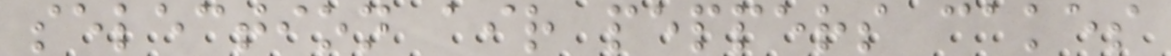selection air peppers cakes
